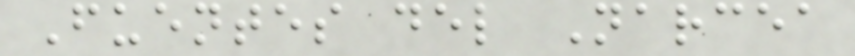Fuentes del Narcea
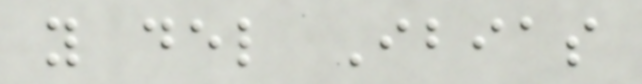y del Ibias
